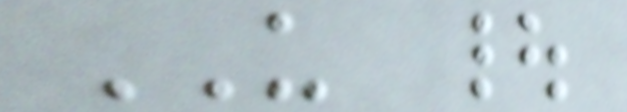US |
